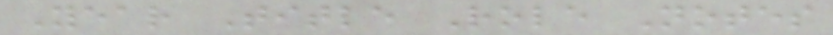Year Title Role Notes
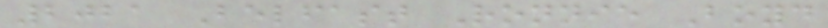2021 Belfast Ronnie Boyd
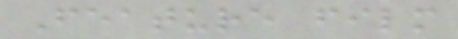Feature film
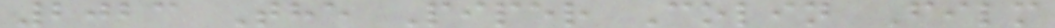2023 The Piper Colin Film
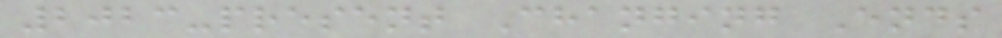2023-present Changing Ends
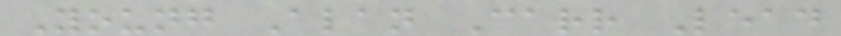Young Alan Carr Lead
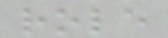role
